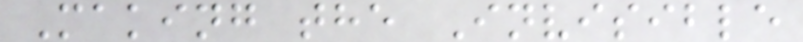Making the Invisible
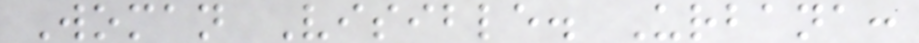Woman Visible. Urbana:
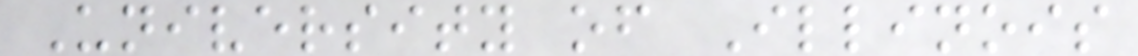University of Illinois
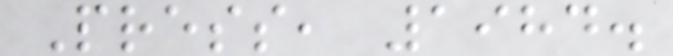Press, 1984.
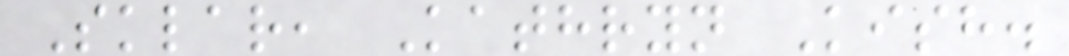Sklar, Kathryn Kish.
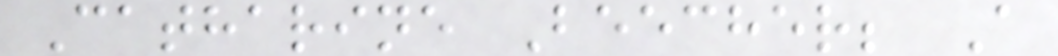Catharine Beecher; A
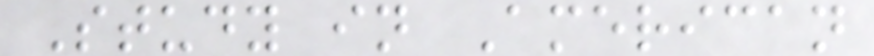Study in American
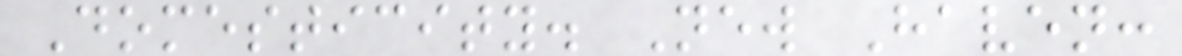Domesticity. New Haven:
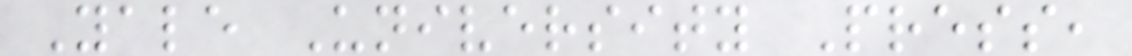Yale University Press,
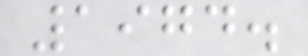1974.
